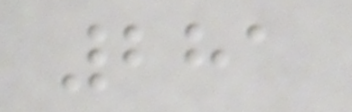281
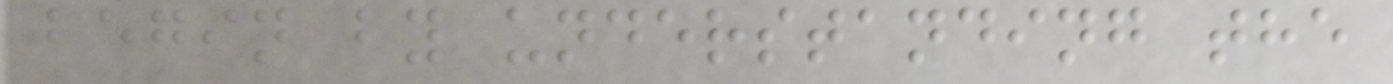begin by understanding the
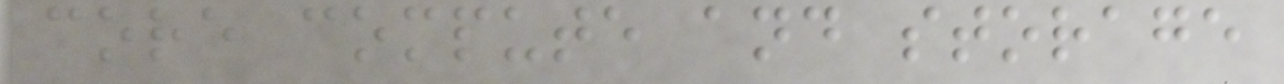core compute and storage
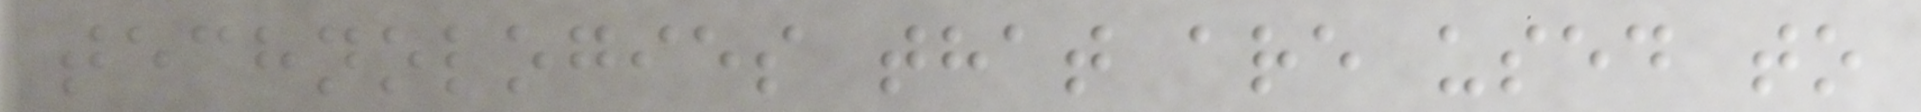technologies that are used to
